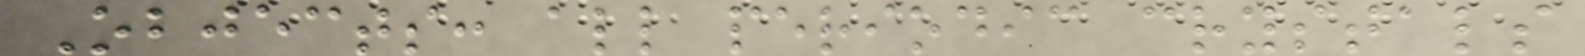Objects: all periodic crystals
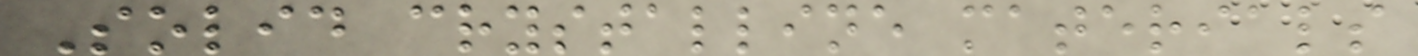Solid crystalline materials
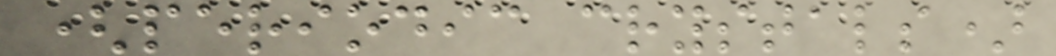(periodic crystals)
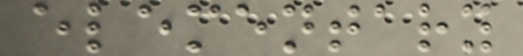elementary
